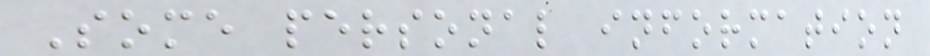Some personal information
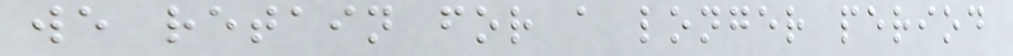we retain for a longer period
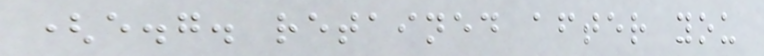(e.g. retained after you
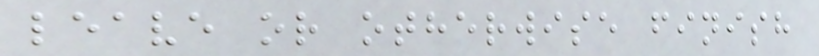leave or otherwise finish
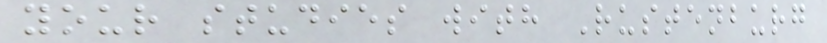your studies with Rustenburg
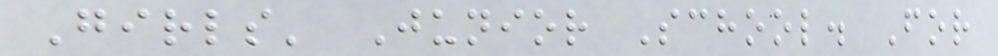Girls' Junior School. For
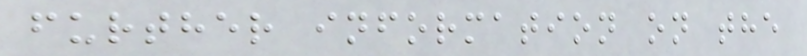further information on the
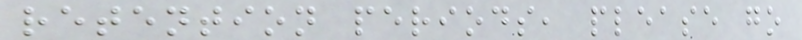retention periods, please go
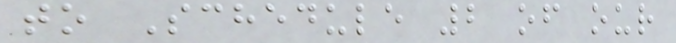to Schedule 2 of our
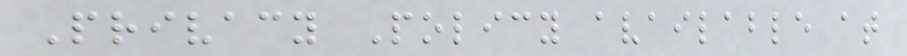Privacy Policy available at
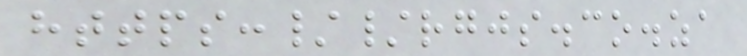https://rgjs.co.za
